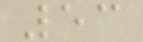53
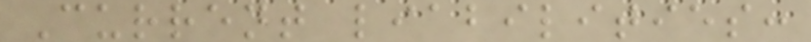Current liabilities:
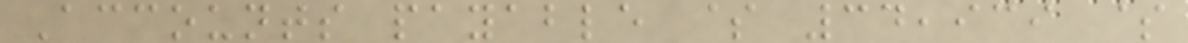Accounts payable $ 34,939 $
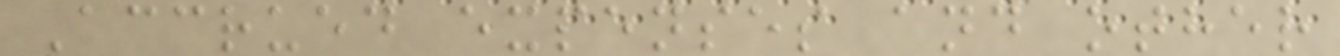Accrued expenses and other
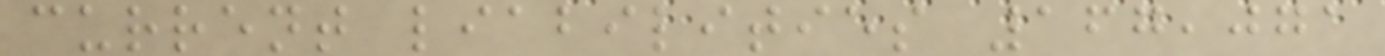current liabilities 167,071
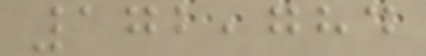172,784
